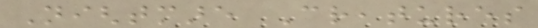Nightmare Creatures
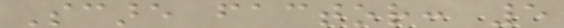Scare factor: 5
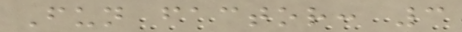Fun factor: 3
